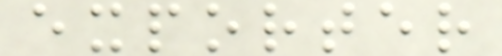exporter
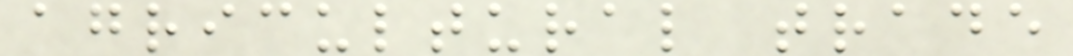agricultural trade
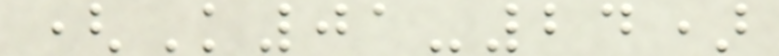(K01-24)
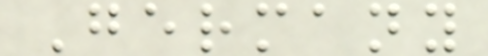Germany
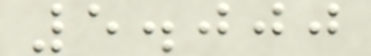5.000
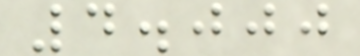4.000
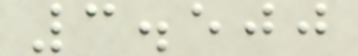3.500
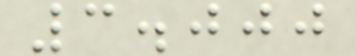3.000
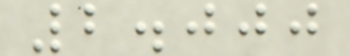2.000
